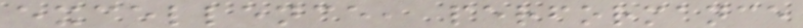excellence, performance
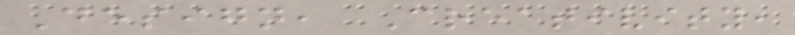Design, Creativity,
